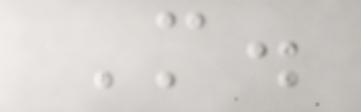M.
